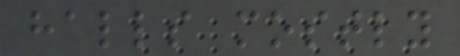halls mostly
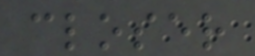closer
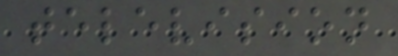television
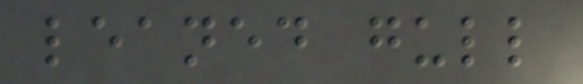leaned gull
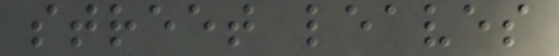street leaves
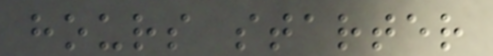hours starter
